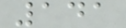141
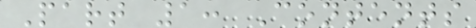Part 1: Contents
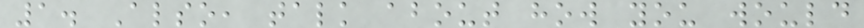1. Also, talk about how you would
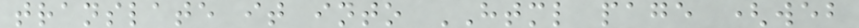translate it into HTML page (web
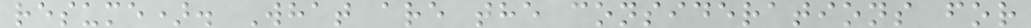resume). What are the considerations for
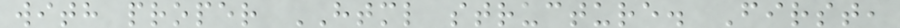with proper HTML structure. First,
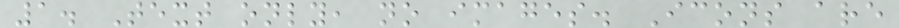1. Text only, no images. Icons are
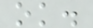ok.
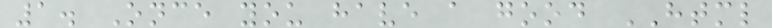1. Once you have a good HTML
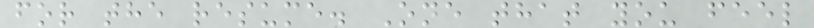for the resume. One that you feel
